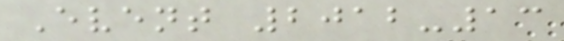Event 2012-13
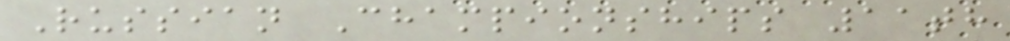Russian Championships 11th
